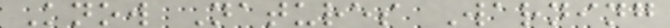Know Natures Warning
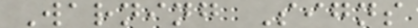Warning Signs
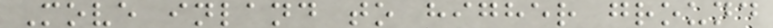Move inland to higher ground
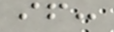if:
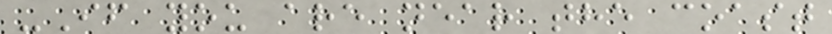-If you are near the coast
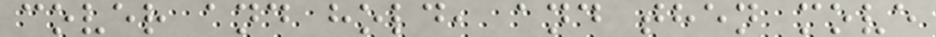cover and hold, and then move
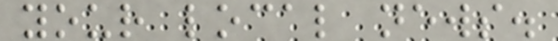your local news.
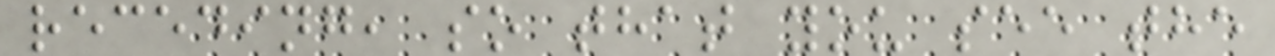receding, so that you see the
